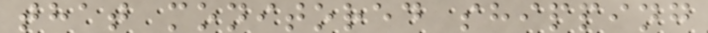that monitored shipping
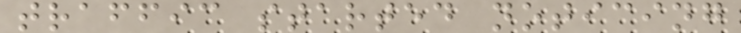traffic started noticing
